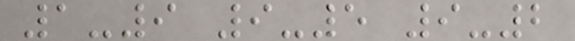1-9 9-5 9-2
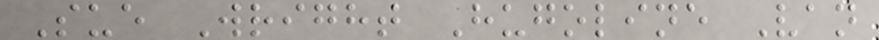Sue Wright Hugoline Van
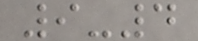9-4
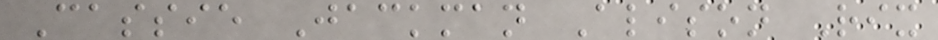Cassie Jackman Alison Rix
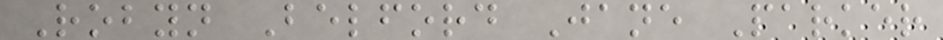Robyn Belford Jane Parker
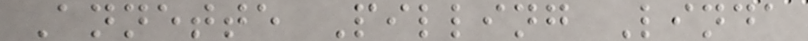Annette Pilling Linda
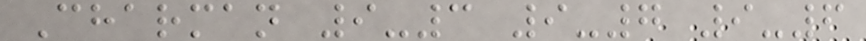Charman 9-3 9-7 9-6
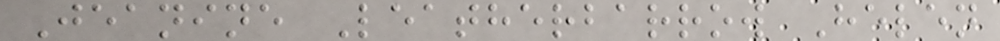Jeanine Leatherbarrow Helen
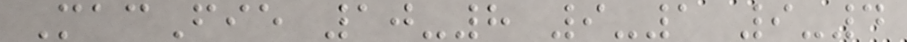MacFie 10-8 9-1 9-4
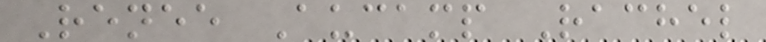Renee Aucamp Rachel
